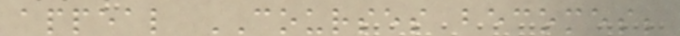appeal COURSES becomes;
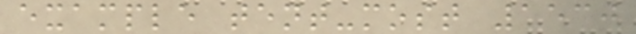example tent-most 1530
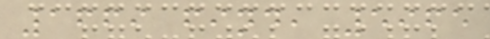1669 find, 5965
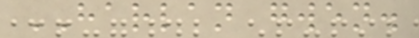HARLAN gwen.
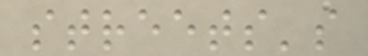streets's
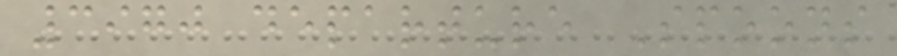3970 departure Spoons
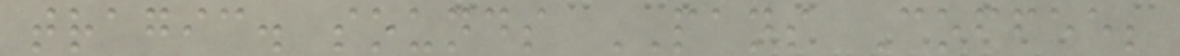tragic. sounds PANS Coffee;
